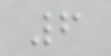6
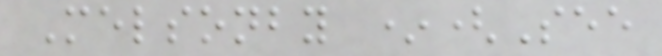Melsonby *(See
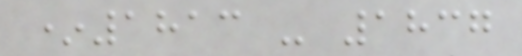*1813 - 1837
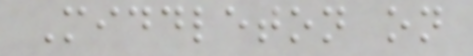Middleton on
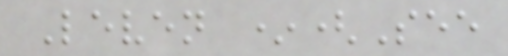Leven *(See
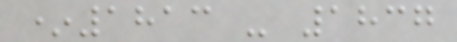*1813 - 1837
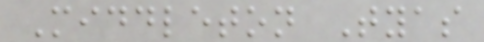Middleton Tyas
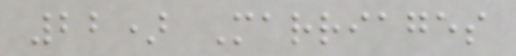22) Marriages
